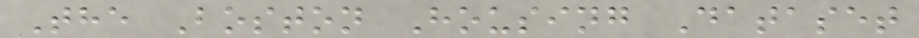The Boston Housing Dataset
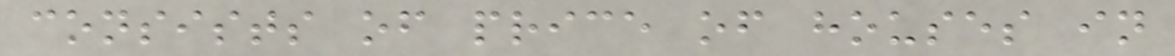consists of price of houses in
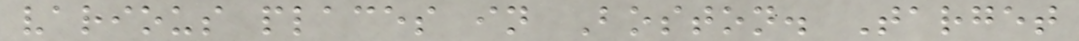various places in Boston. Target
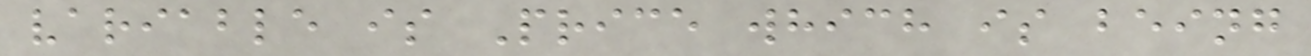variable is Price which is being
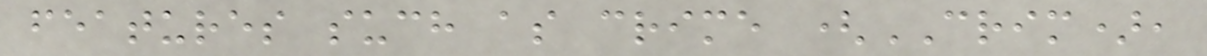features such as crime (CRIM),
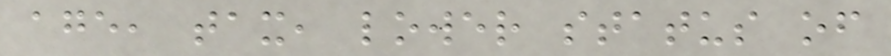age, tax, lower status of
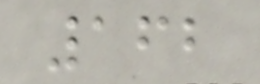162
